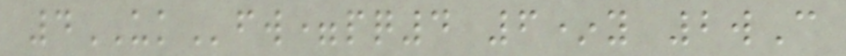4UKfw=pq4 6*y 2wC
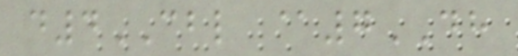d4CBL @7DH
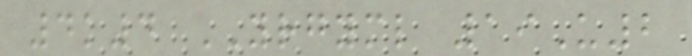4k4 YRGYML 19U2
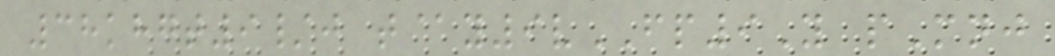38khgt9/j t@y9vFP9Y pMnj
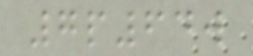7p64w
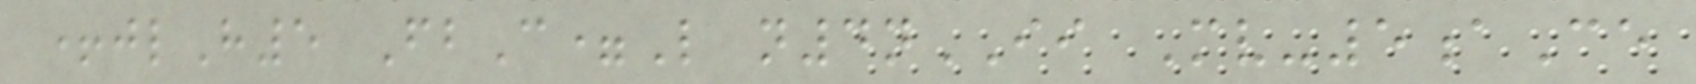+jlH5 FbC=L n4nII Mv-5aCe
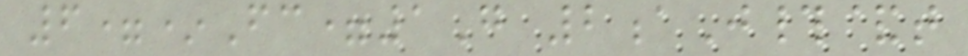6=*Fc=1G 2aJ#&t
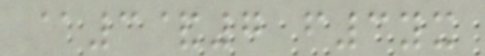@3&7 f3yx
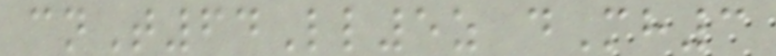cnT64Ll5z dMh3
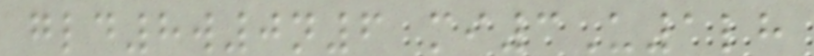gld8w0n6 mi3U1lh
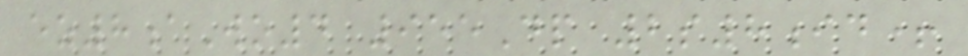ez8aWo4 955Dp 2s8id+
